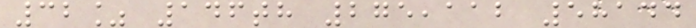32% 146th 275,112 58144
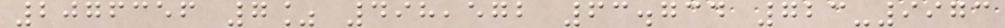2076356 7% 498,572 63.734 723-9973
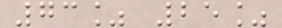73% 25%
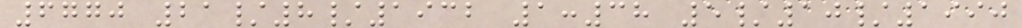6770 21/8/1932 1:38 5/10/1990
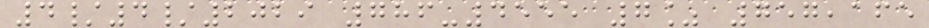4/4/2029 786-4555 7% 757,165
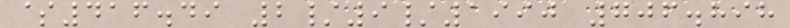$416.49 2/9/1990 706.898
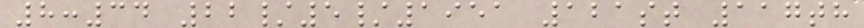8:34 22/5/1951 121st 117th
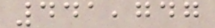441,747
